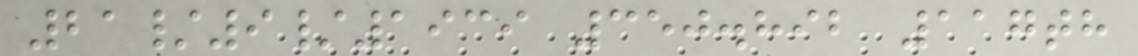21/9/1939 350.892 117th
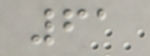61
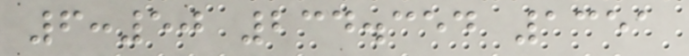6:50 234.354 1351
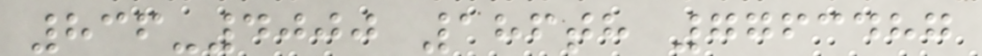836-4000 186th 7763487
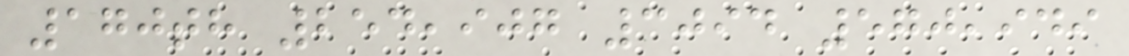170th 254,907 3094 570,949
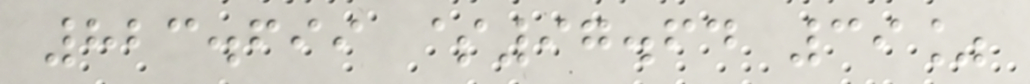823.699 $97.64 39%
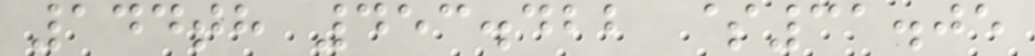144th 453.422 $31.05
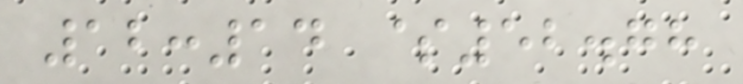12:14 $52.78
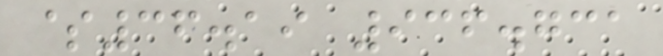$36.19 936.731
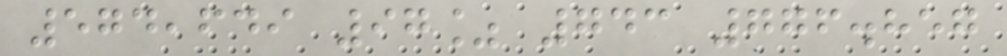574,649 97% 743 776.857
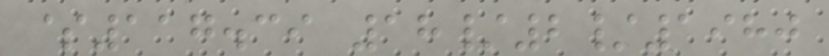$117.39 18/2/1980
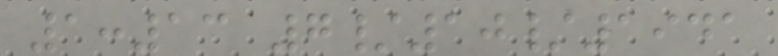1:13 7/10/1941
